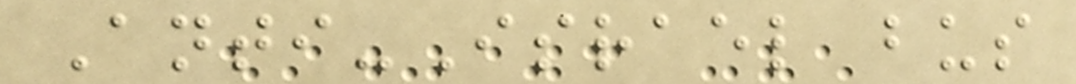Anti-Israel bus
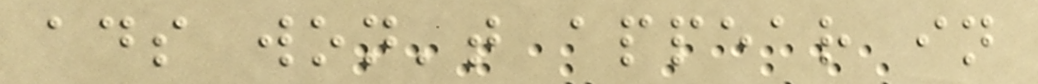ads won't appear in
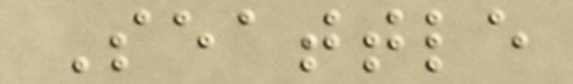Seattle
